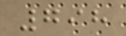798
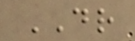DR
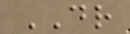DR
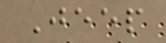Jeep
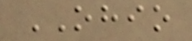OHIO
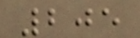205
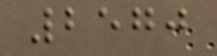2570
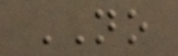NO
